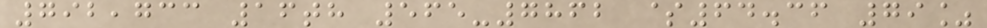792,733 16th 565-7862 $64.36 79%
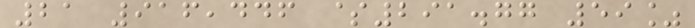21 916,446 $291.77 59%
